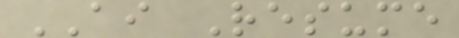AI Resume
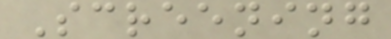Screening
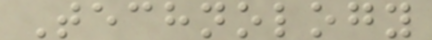Technology
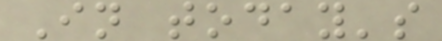In today's
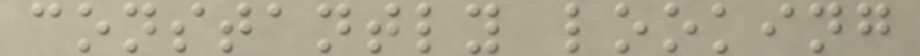constantly looking
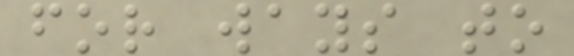for ways to
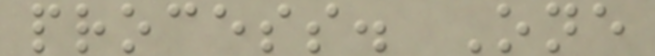process. One
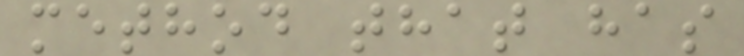method that has
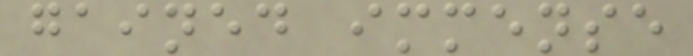gained immense
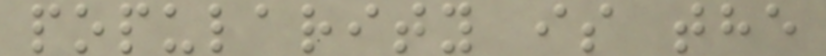popularity is the
